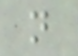n
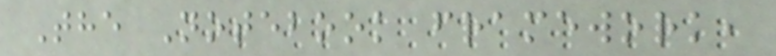The Notebook framework,
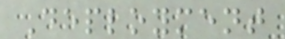Deployment
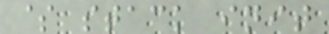$ stack init
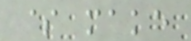$ make
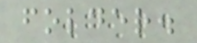folder.
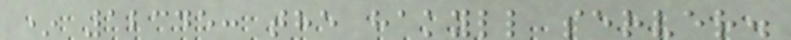* 12345: the hakyll server.
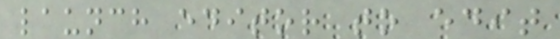launch editor to edit
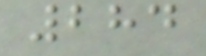284
